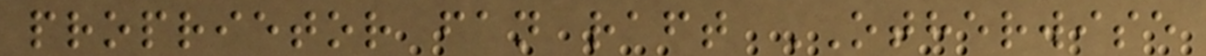proprietor fan raft OTHERWISE
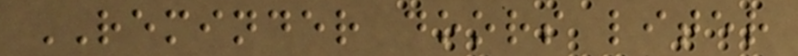REMINDER doors liter
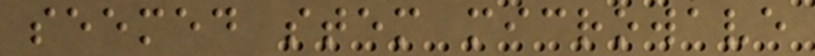seemed stem microwave
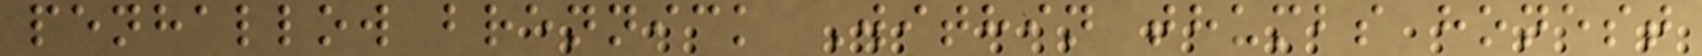penhallow brennick Within thumbs honest
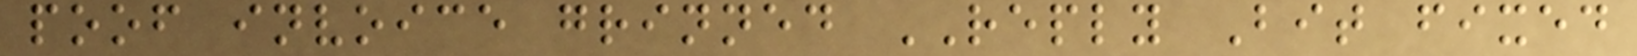poof invoice grinned REPLY Bit fixed
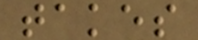takes
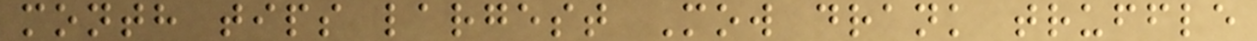month tips largest Mow drank truffle
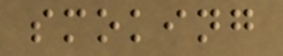smoking
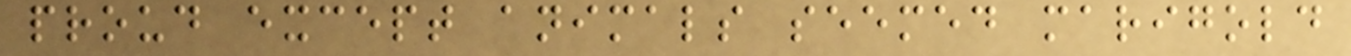proud except animals seemed marigold
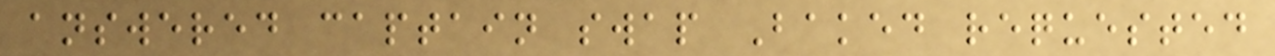answered captain swap Baked requested
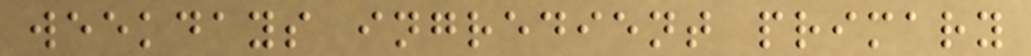weekdays ingredient primary
